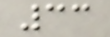33
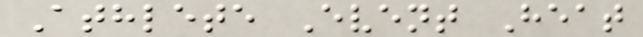Athlete Event Heat
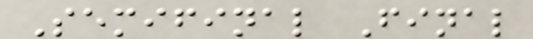Semifinal Final
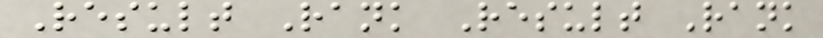Result Rank Result Rank
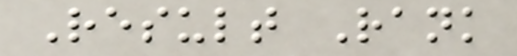Result Rank
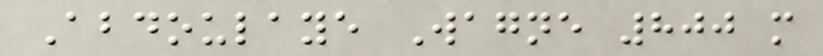Abdoulaye Wagne 800 m
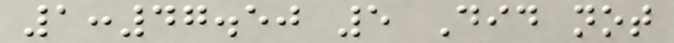1:47.50 5 Did not
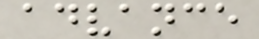advance
